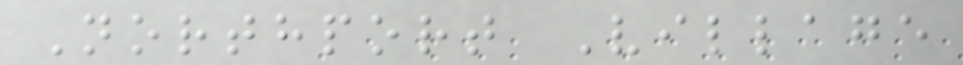Northport Village
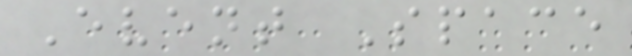Event Space
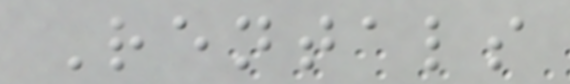Rentals
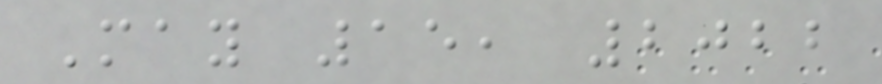May 15, 2022
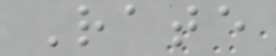Rate
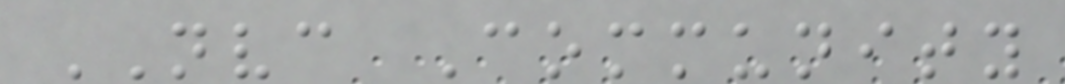NVC Community
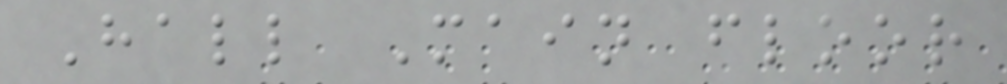Hall Main floor
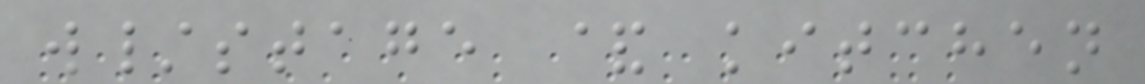w/stage & kitchen
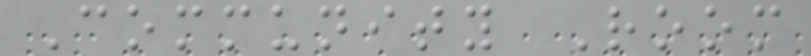Community Room
